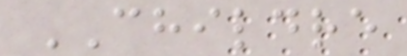CHILDRE
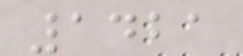1421
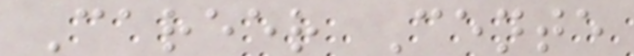Career Cente
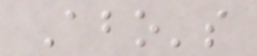Abo's
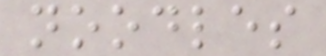noodles
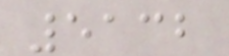5132
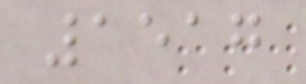1517
